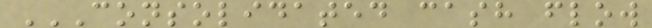CONSOLIDATED CASH FLOW
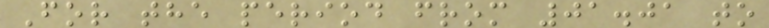For the period from 01.01 to
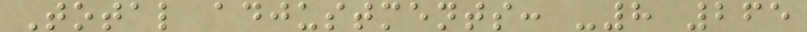Total adjustments: -8 265
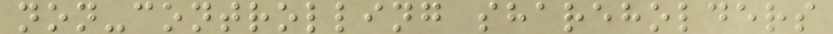non-controlling shareholders
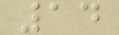14
